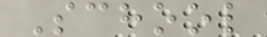School
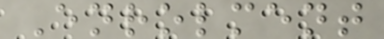Enrolment
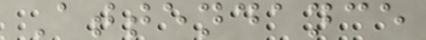Attendance
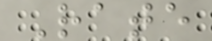Rate
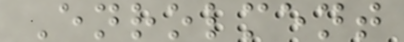Enrolment
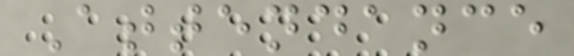Attendance
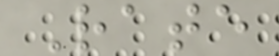Rate
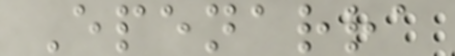Epenarra
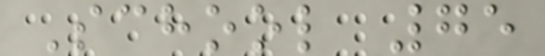School 75
